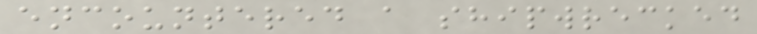encountered a shipwrecked
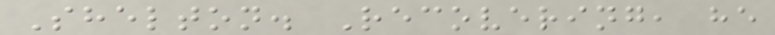Shelton. Recovering, he
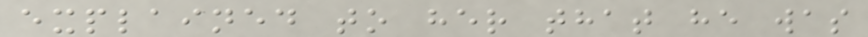explained to her that he was
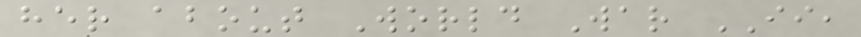her about World War II,
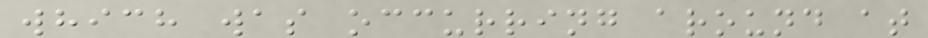which was occurring around at
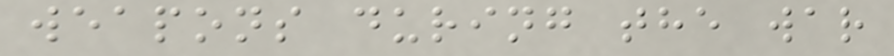weapons during the war
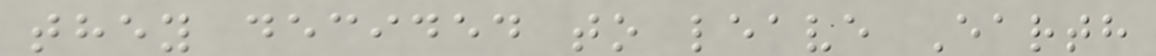they decided to leave Earth
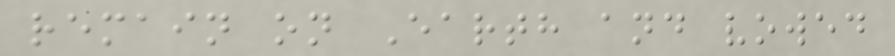remain on Earth and vowed
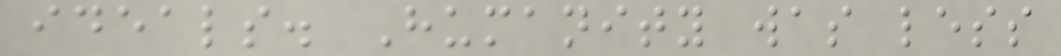ideals. Humanity was less
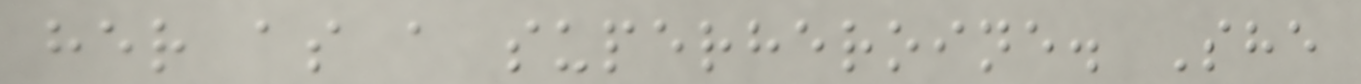her as a superheroine. She
